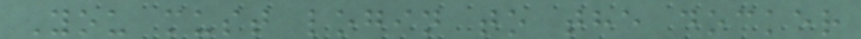You must login to the docker
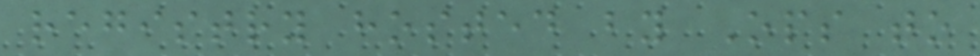registry hosted by Ops to
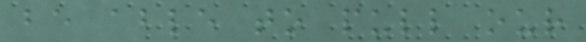be able to pull our
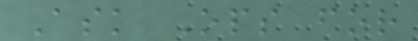Ask Ops for
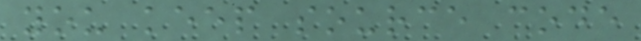you keep source code
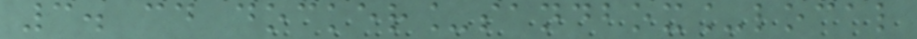3. cd docker_sandbox_local
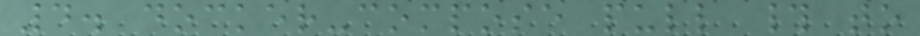4. docker-compose pull # to
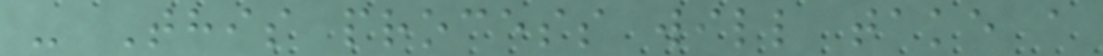- This process will take a
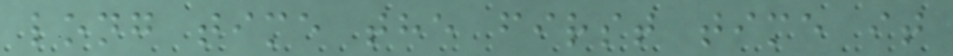long time the first time it
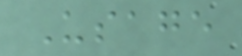Usage
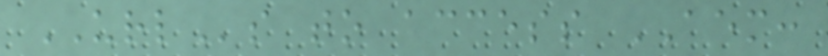URLs to access AEM:
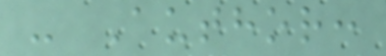- Author:
